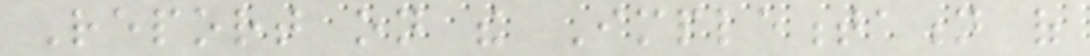Report on the Implementation of
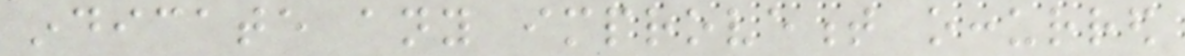indicate any improvement occurred
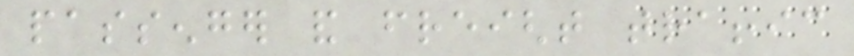passenger and freight traffic
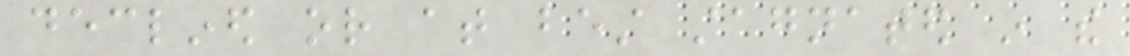declined or at best stagnated in the
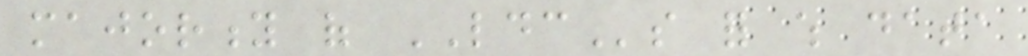majority of LDCs for which data
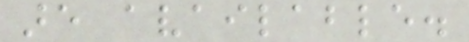are available.
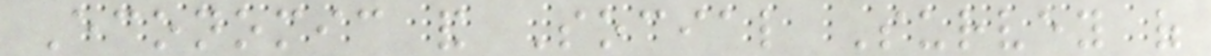Economic and Social Survey of
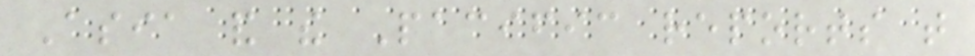Asia and the Pacific reports that
